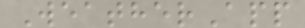WeatherApp
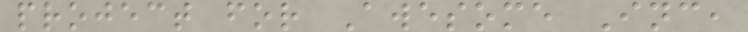project for Awesome Inc,
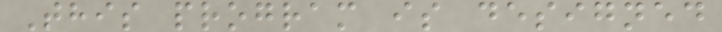This program is designed
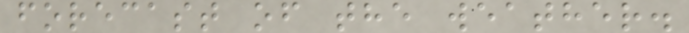forecast of the weather.
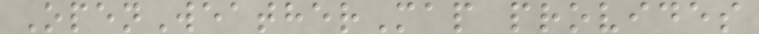OpenWeatherMap provides
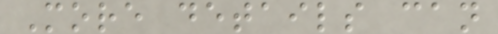More details can
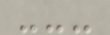---
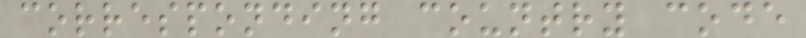corresponding country code
